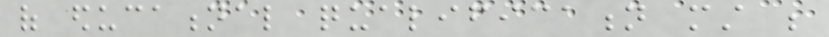of educational qualification must be
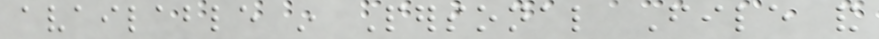available in Personal File and
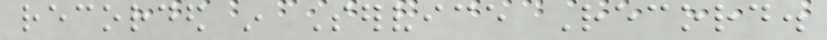recorded in Service Record.
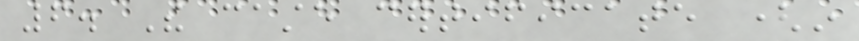6. The caste certificate (in
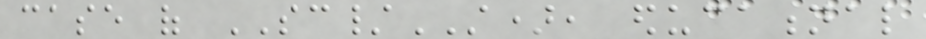case of SC/ST), educational
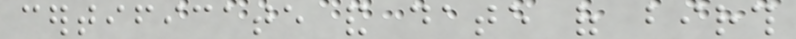certificate and date of birth
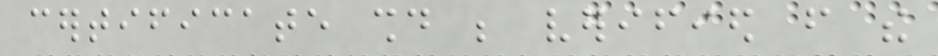certificate should be verified from the
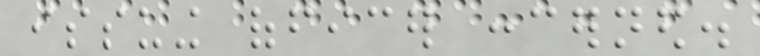issuing officer concerned.
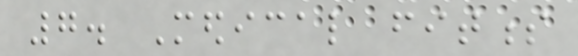7. Medical fitness
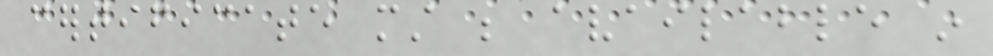certificate must be available in
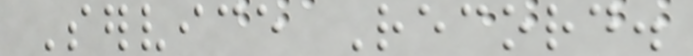Service Record.
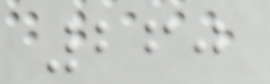260
